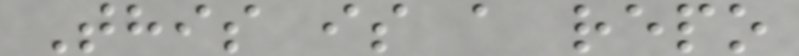This is a repo
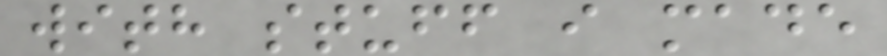with stuff i made
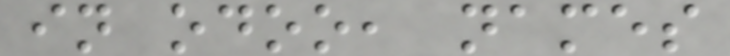in odoo, names
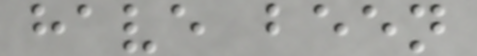have been
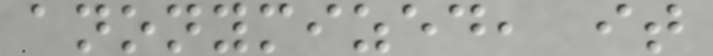anonymized, it
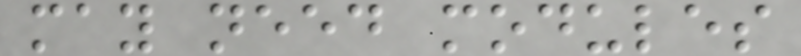may need modules
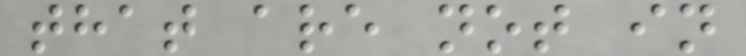that are not in
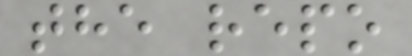the repo
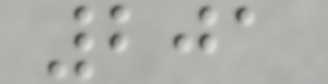201
